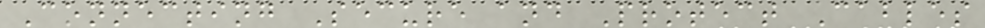Connecting Secure and Protect Cables
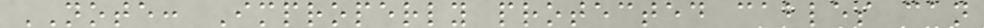NOTE: Improperly protected cables can
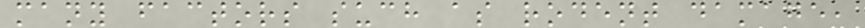many factors such as rodent damage,
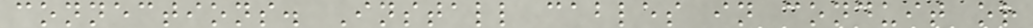connections. Install cables in conduit or
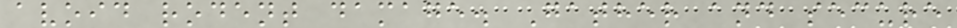avoid rodent damage. Gather and secure
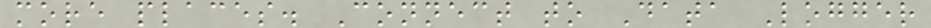more places. Connect to Data Logger
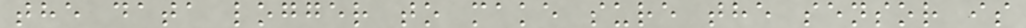the data logger to make sure the sensor is
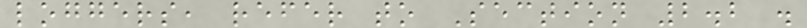loggers, refer to Section 2.2 .
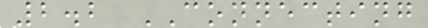2.2 CONNECTING
